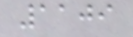1109
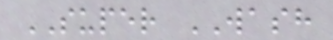SUPER WASH
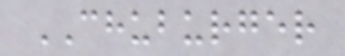CHUBURGER
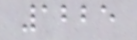1225
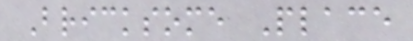Bricksome Place
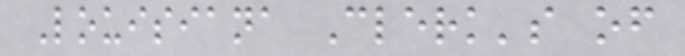Louisiana Clerk's of
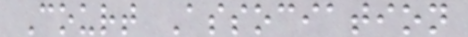Court Association
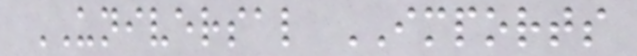UNIVERSAL IMPORTS
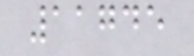11745
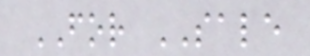FOR SALE
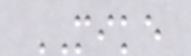MIKE
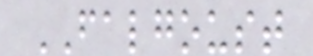FALGOUST
